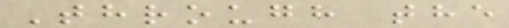Through the
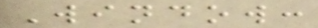Window:
